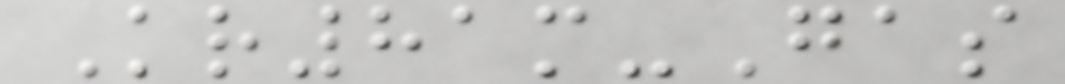Kr81m-Gas
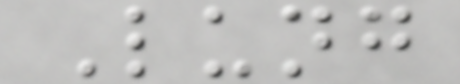Lung
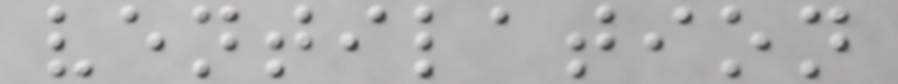ventilation
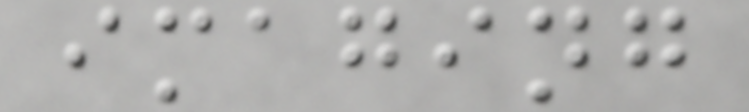imaging
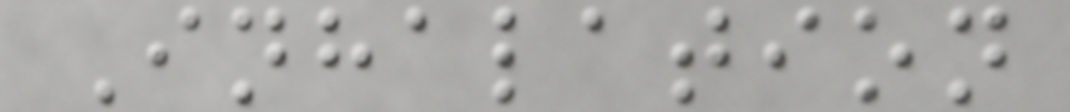Inhalation
